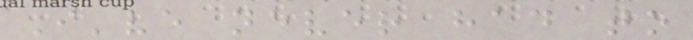I've never had to
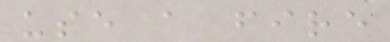use a fire
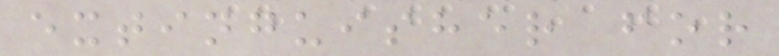extinguisher for
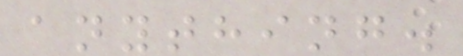anything.
